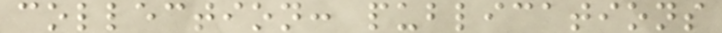collection: publications
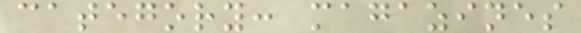category: magazines
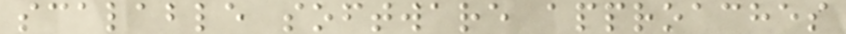scalable software approaches
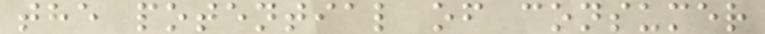the potential of consumer
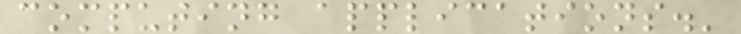computing applications.'
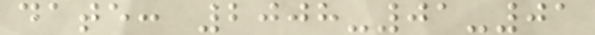date: 2008-01-01
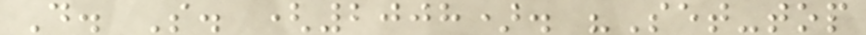D. S. (2008). "Set-top
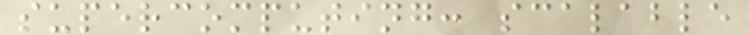supercomputing: scalable
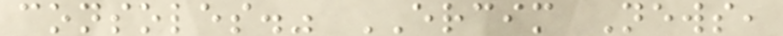consoles." ERCIM News,
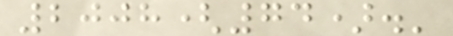2008(74).'
